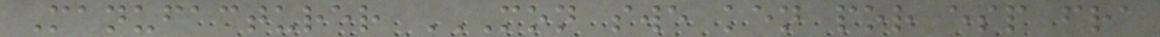Manufacturer MON SWE KEN POR ESP FRA
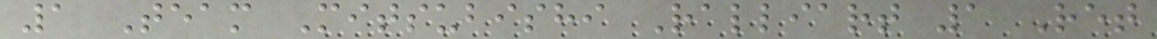1 Team Mitsubishi Ralliart 1 Ret
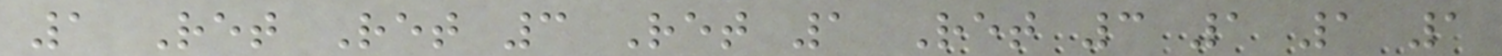1 Ret Ret 3 Ret 1 Ret 3 1 1 1
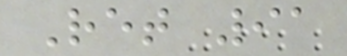Ret 91
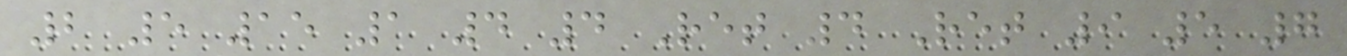2 5 15 1 4 4 Ret 4 Ret 9 5 7
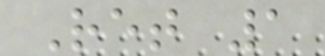Ret 1
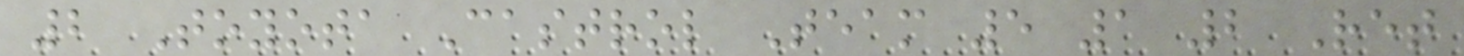2 Toyota Castrol Team 5 1 2 Ret
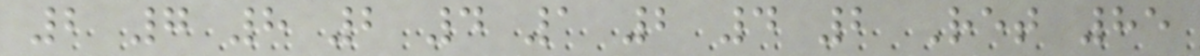2 7 8 2 4 1 2 4 2 Ret 85
